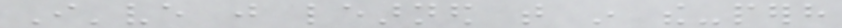I've just learned that in the-perhaps
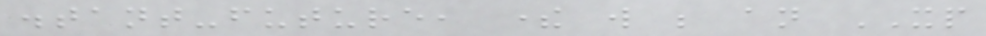distant-future, there will be an XP
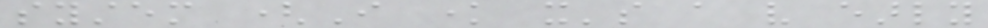system (I know it's a very early
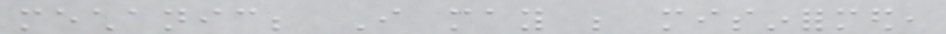mechanic; I may be misinformed,
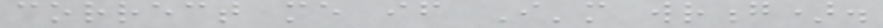correct me if I'm wrong).
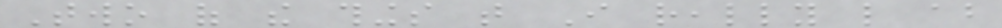Two of the things that I really like about
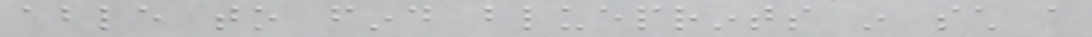able to find blueprints in such a
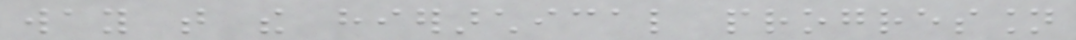way that the hierarchical progression
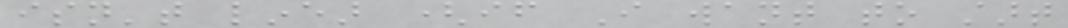isn't linear (if I want to start
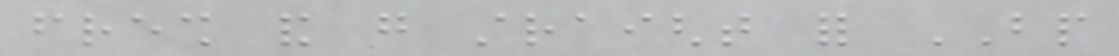fresh and go straight for BP
